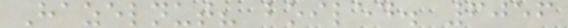Hazelnut? boiled. 6056
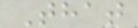That
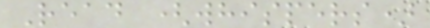Read (whispers)
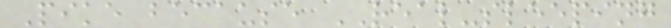Pike because REAL-sleeping
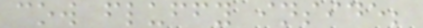cow fluffy inside;
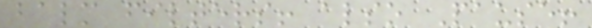balm filters! also Pause!
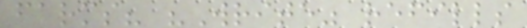farms? "Write" refills
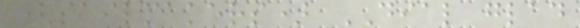(sailmakers) DIAL glad
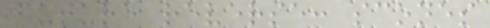future reverse: scones
